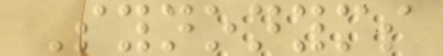Synonyms
